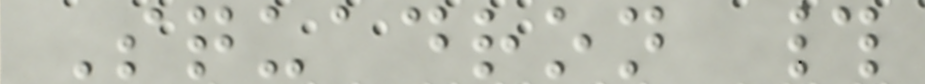Squadron #
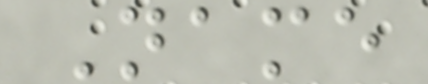Name
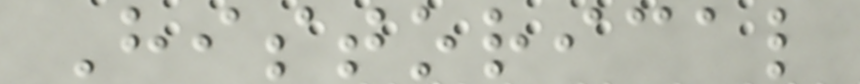Historical
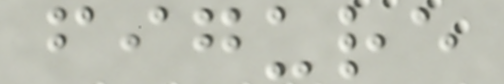figure
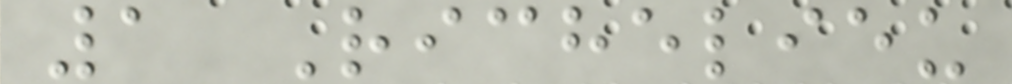1 Richelieu
